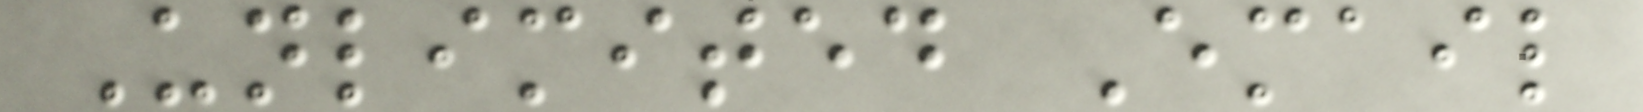Unlimited Email
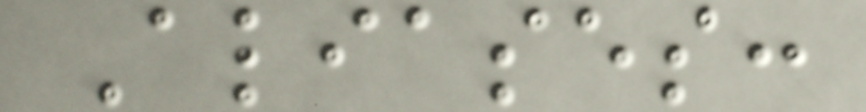Aliases:
